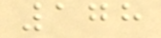178
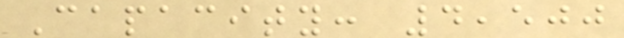Capacity: 4,500
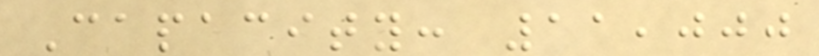Capacity: 11,000
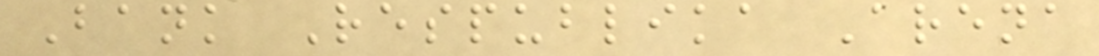Bank Respublika Arena
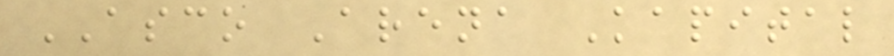ASCO Arena Kapital
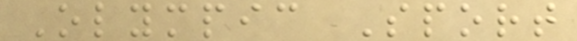Olympic Sport
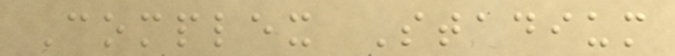Complex Stadium
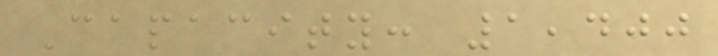Capacity: 1,400
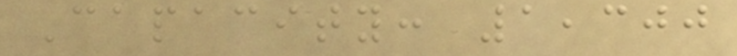Capacity: 1,300
